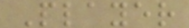Player
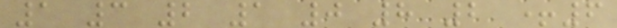1 3 2 1 0 8 2 +6
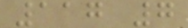117 7
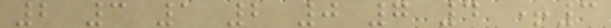2 3 1 2 0 7 4 +3
